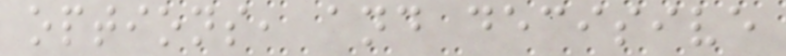options, and decisive
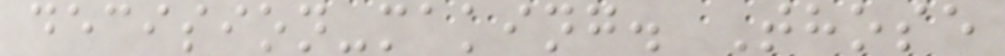decision-making. Those
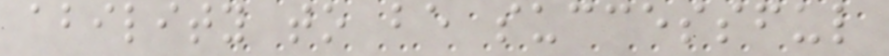ability to be successful
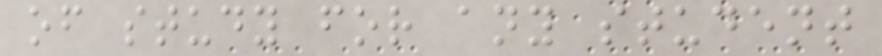of study for any student
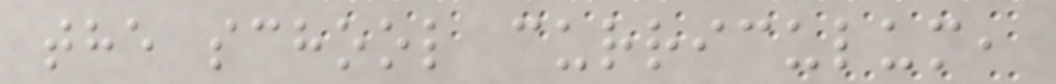the school curriculum,
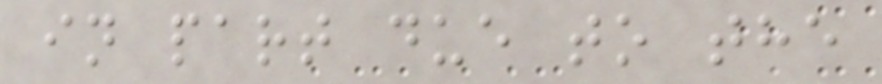in part due to the
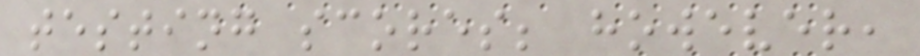testing scores; however,
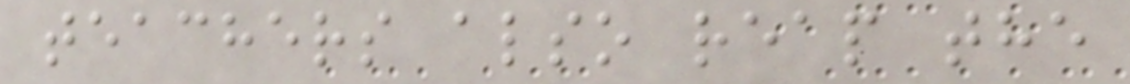teachers also reap the
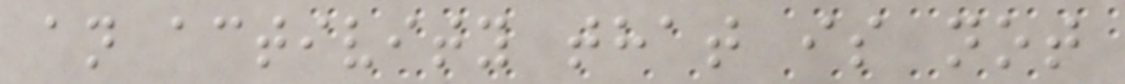an activity that is not
